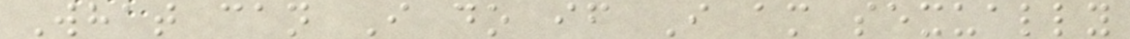What can I do if I am sexually
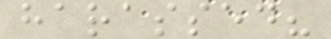harassed?
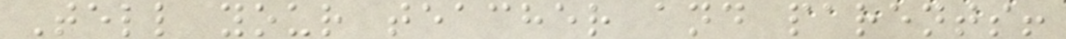Tell your teacher and parents!
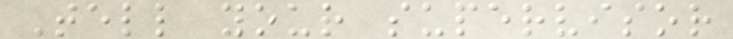Tell your supervisor
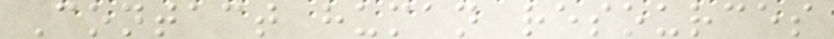Contact human resources
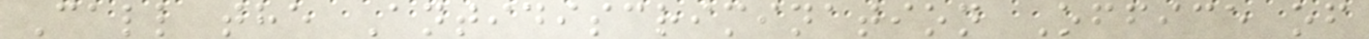Call the Antidiscrimination Office of
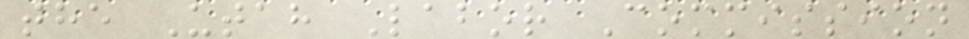the Utah Labor Commission
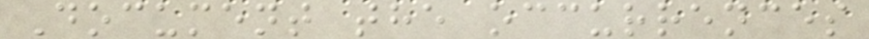Document the occurrences
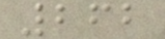262
